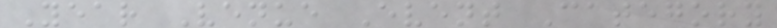Year Venue Event Category
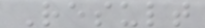Result
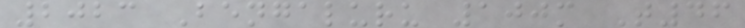2023 Bengaluru 100m T46
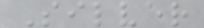Silver
